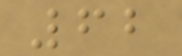62
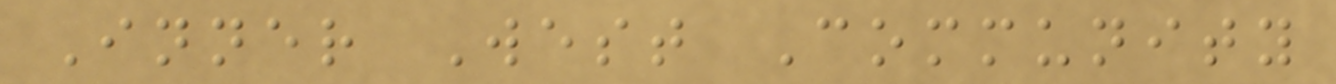Inner West Community
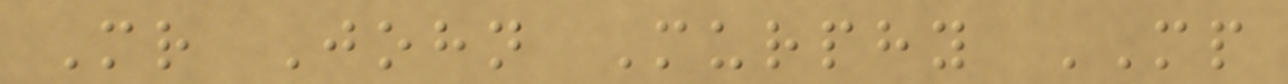Mr John Murphy MP
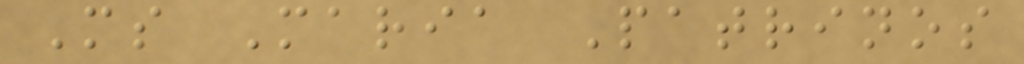Ms Maria Patrinos
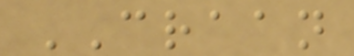CRAAN
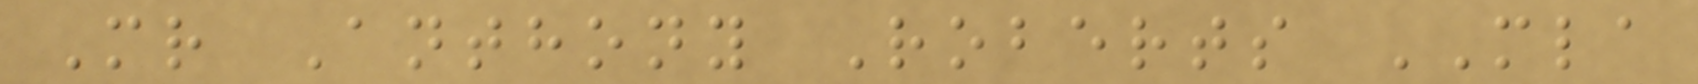Mr Anthony Roberts MLA
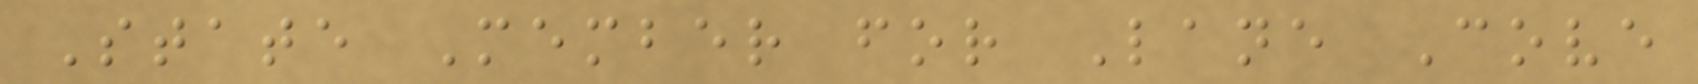State Member for Lane Cove
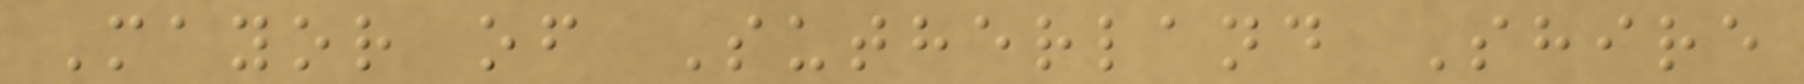Mayor of Sutherland Shire
